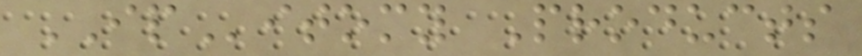IPitomy Products
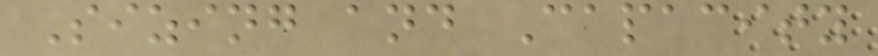Sizing and Capacity
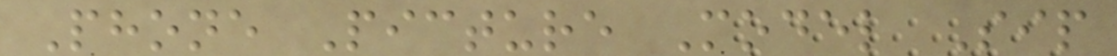Phone Picture Model Sip
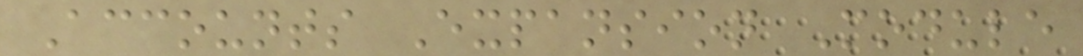Accounts Expansion Module
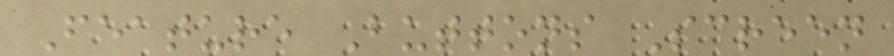Feature Buttons Screen
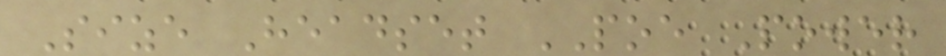Size Headset POE Power
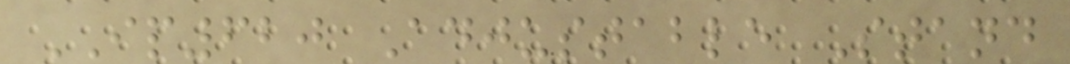IP620 Adjustable Stand
